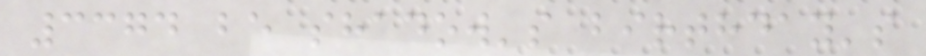3374 be shadow's birthday's
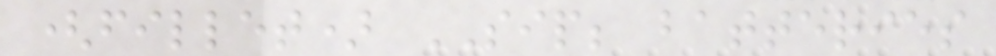(fillet) SIP; batteries
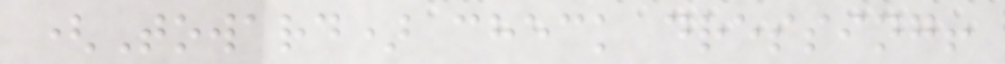(Toward) check dressing!
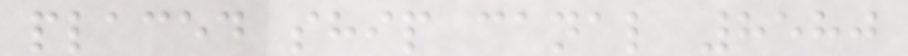placed ship canal 8580
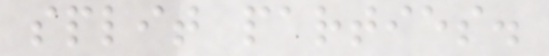split parties.
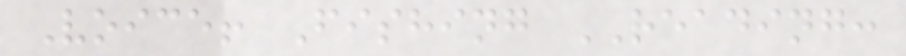Voice! Fishing READING:
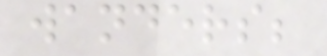wanders;
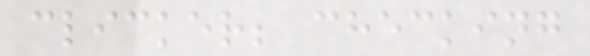clicker; checking
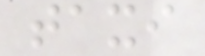taxi
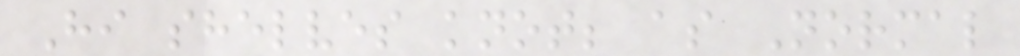Hi shelves knot; as Normal
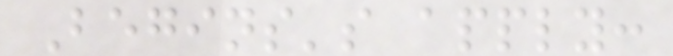Begins's apply:
